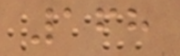168
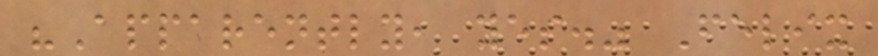"Apparently, yes." Felix
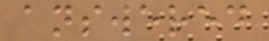answered
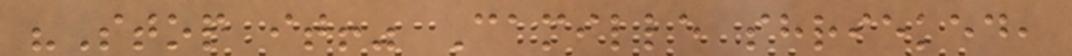"Stop it!" Camille shrieked,
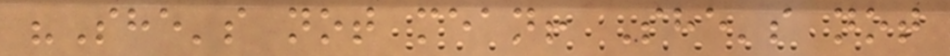"She's not mean! She's not
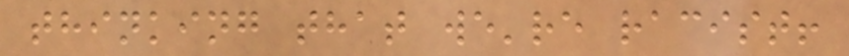thinking that we're racist!
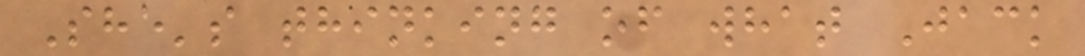She's thinking of what Jack
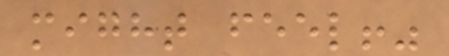might feel!"
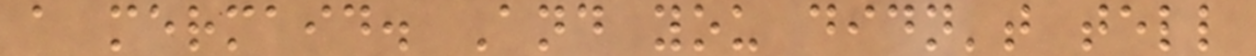a mermaid. And you didn't tell
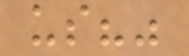us?"
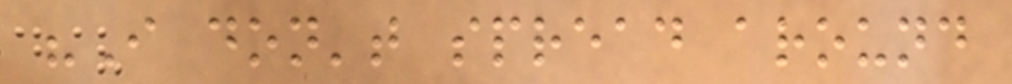"I don't spread around
